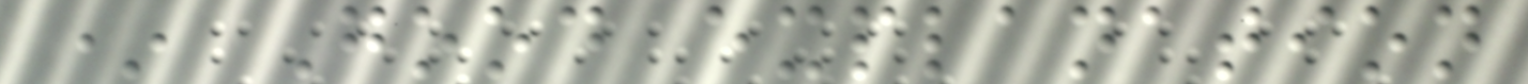* Good explanation
